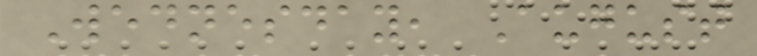Wednesday, August
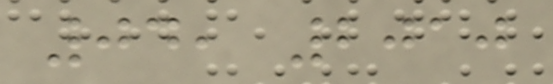04, 2010
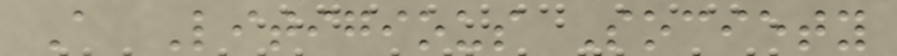A Litigious Society
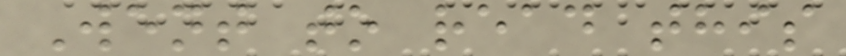Went to read this
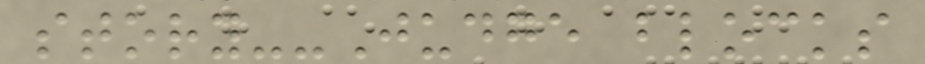story--Judge blocks
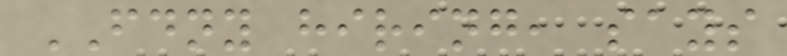FDNY hiring, says
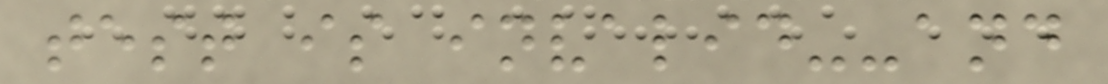test is invalid--and
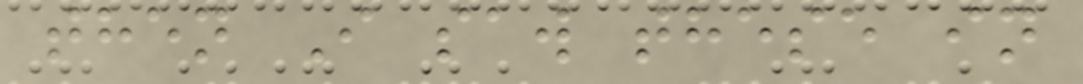then I saw these in
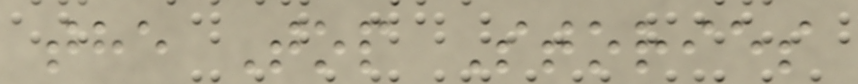the Top Stories
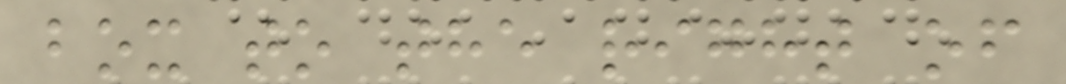box to the right of
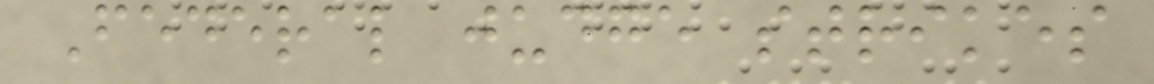Federal judge strikes
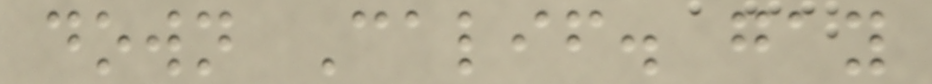down Calif. gay
